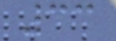33
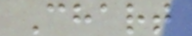Chart
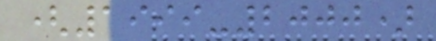(1999-2000)
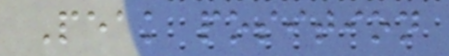Peak position
